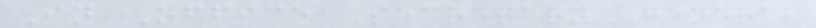In Office Secretary-General
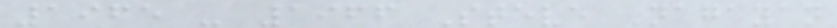1965 - 1966 Steve Nagayan
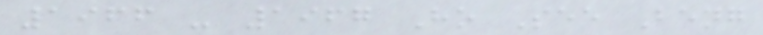1966 - 1967 Ho See Beng
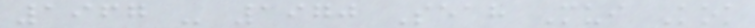1967 - 1970 Seah Mui Kok
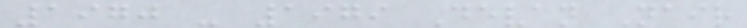1970 - 1979 Devan Nair
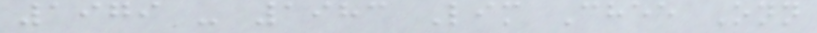1979 - 1983 Lim Chee Onn
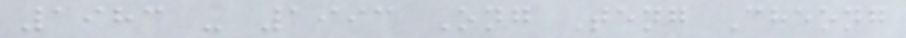1983 - 1993 Ong Teng Cheong
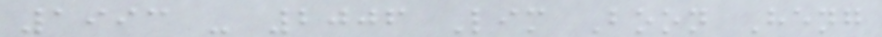1993 - 2006 Lim Boon Heng
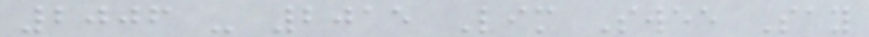2006 - 2015 Lim Swee Say
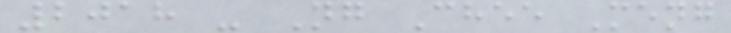2018 - Ng Chee Meng
